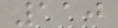110
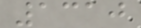1310
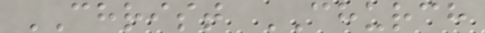CHRIST CHURCH
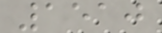1510
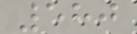580
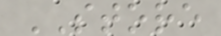STORE
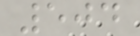504
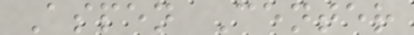Aspen Center
